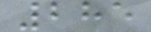285
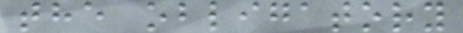the obligatory
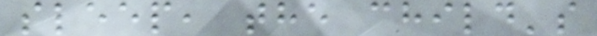sleep, the child's
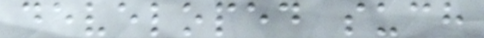developed such
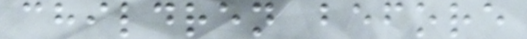children before
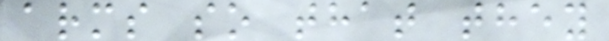arms so that they
